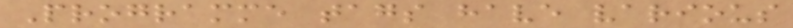Programme tags have various
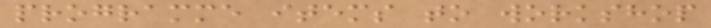programme items to workshop
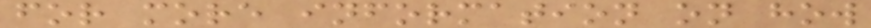for more information on how
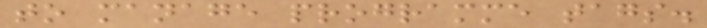to manage programme tags.
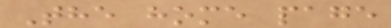The home page
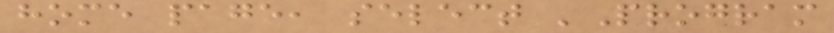home page, select 'Program
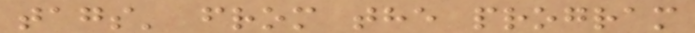tags' from the program
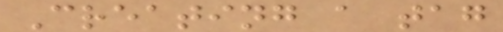Creating a tag
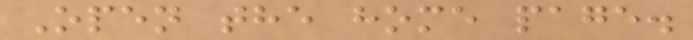Open the home page.
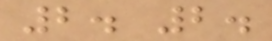2. 2.
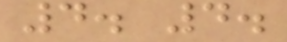4. 4.
